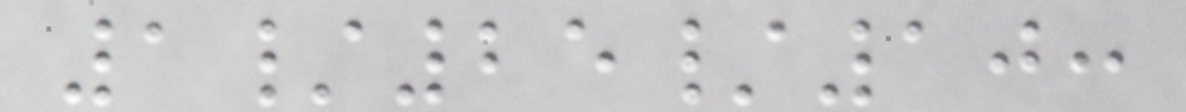1/25/10:
